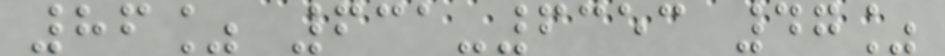86% 631-6353 47%
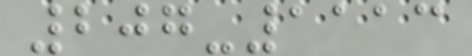207-1113
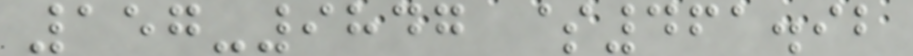157-9847 $461.92
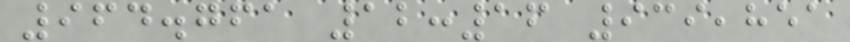964.761 12:16 939,851
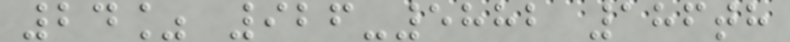24% 926-5882 186th
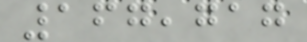167,717
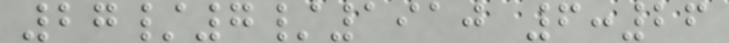27/7/1910 6:26
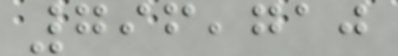796,710
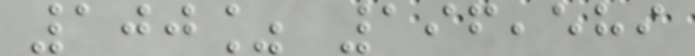100% 196,589
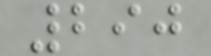290
